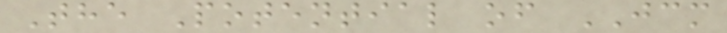The Potential of JCM
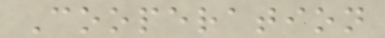Cooperation
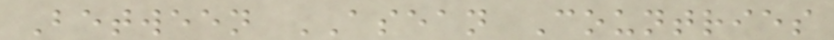Between ASEAN Countries
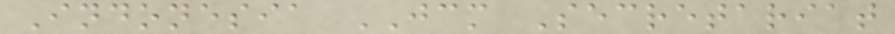Indonesia JCM Secretariat
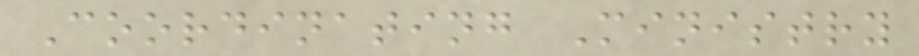Coordinating Ministry
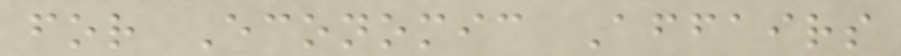for Economic Affairs
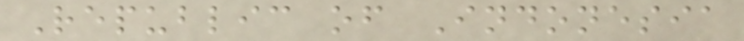Republic of Indonesia
